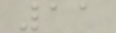11
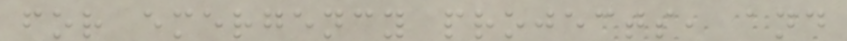for emergency projects, and
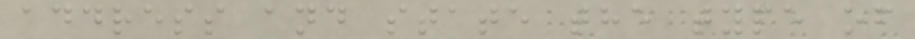address and state the type of
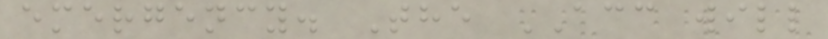emergency. The ACC will
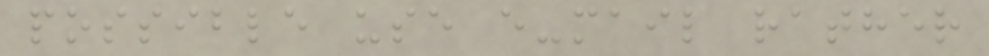possible use e-mail rather
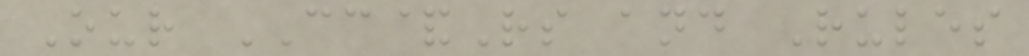Our CC&Rs and Rules
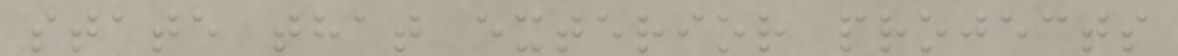state that exterior projects
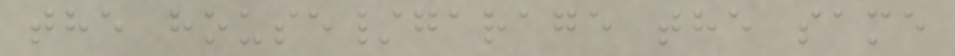the house/garage the same
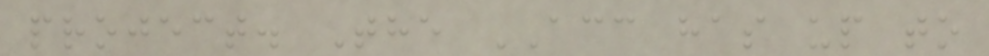project. The ACC has up to
